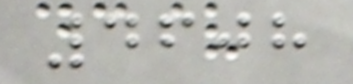4608
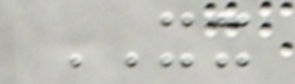XX
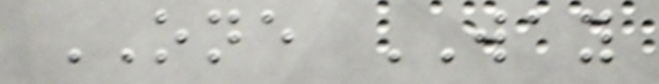ONE WAY
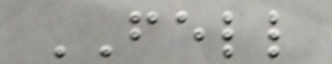FELL
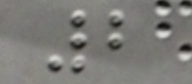2
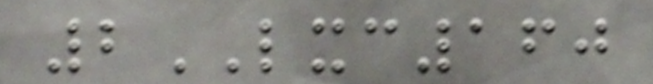2LXC160
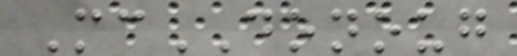McDONOUG
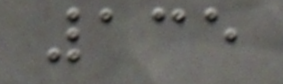135
